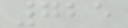725
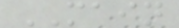MAIN
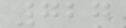727
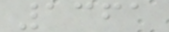1361
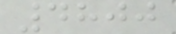4800
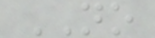NO
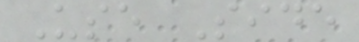Use Side
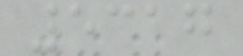5317
